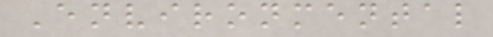Environmental
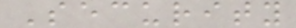Security
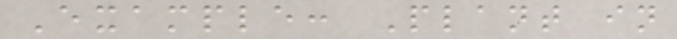Example: Plant in
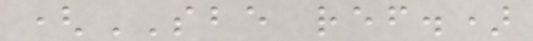(SBE ref.)
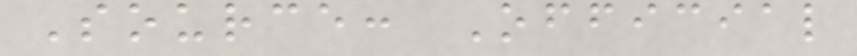Source: Official
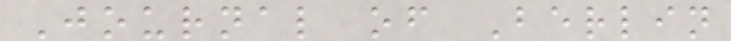Journal of Berlin
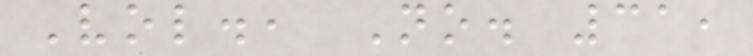Vol., No. 31,
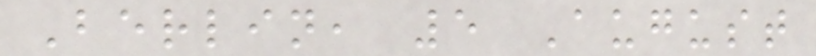Berlin, 5 August
